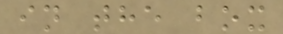in the box
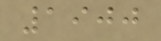1900
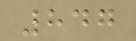847
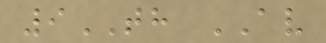9TH AV
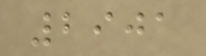2901
